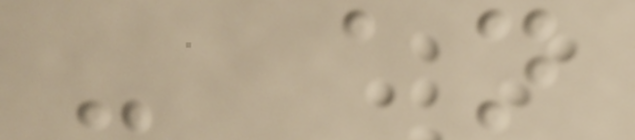- an
